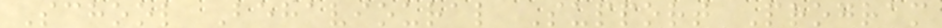School Behavioural Support Program
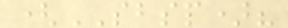(SBSP)?
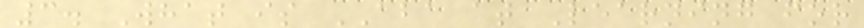3. What is ABA at Learning for
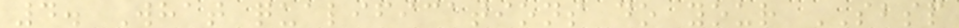4. What qualifications do your SBSP
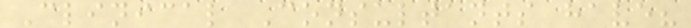Clinical Consultants have?
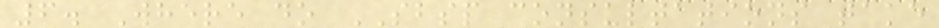6. Where do SBSP consultations take
